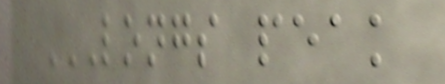LONGS PEAK
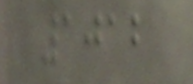1012
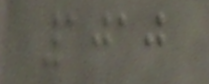1010
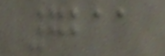7211
